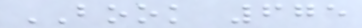BOOK 675
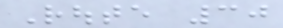Route 30
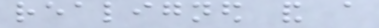realigned and a
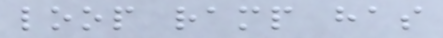loop ramp has
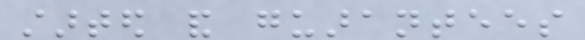started and guarantees
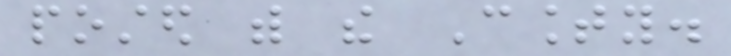posted with the County.
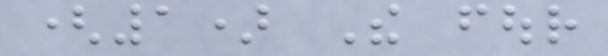(1) The four
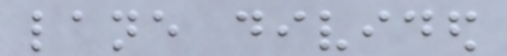lane divided
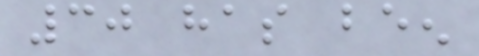30 has been
